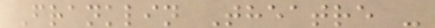Franklin Theatre -
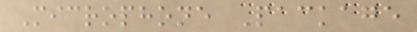Microphone Package
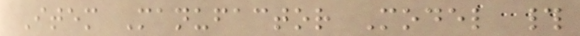Item Manufactor Model #
